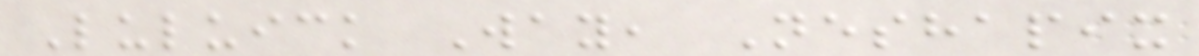Luluick Way, Neshapix
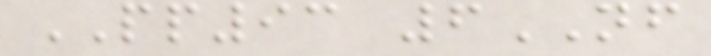PP93 6NF
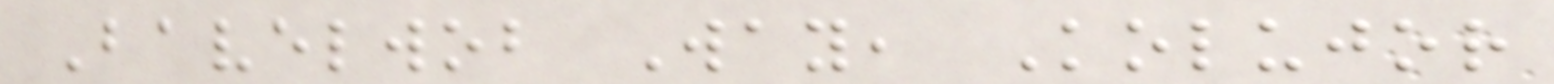Bavelwob Way, Kolujor
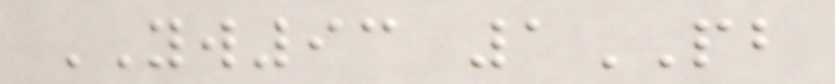YW93 1PB
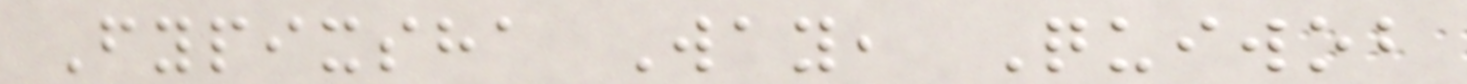Fypixsha Way, Quiwob
